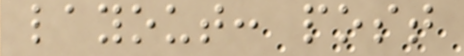layout: post
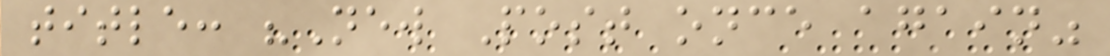title: "New Post once again"
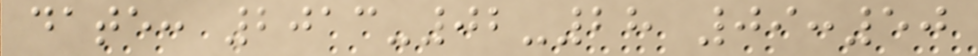date: 2013-02-28 09:50
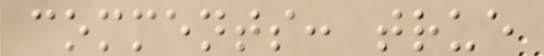comments: true
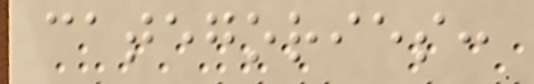categories:
